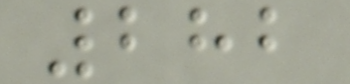282
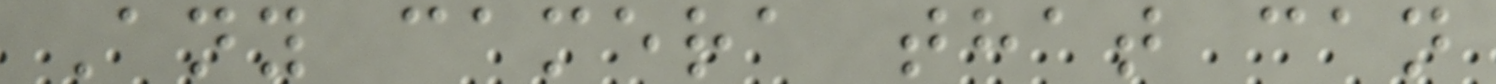Any camera that can
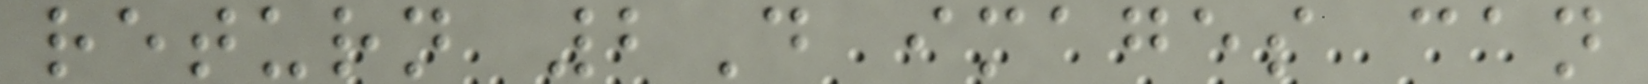return 2D images can
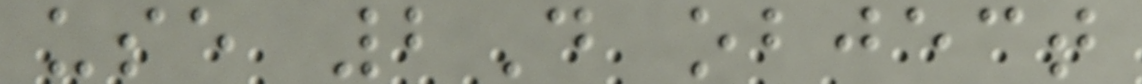use 2D object
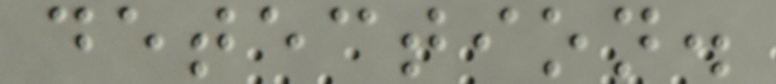detection.
